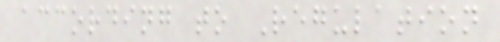according to Regulation
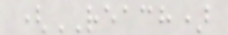(REACH)
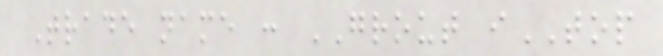Trade name : GROUT iTOP
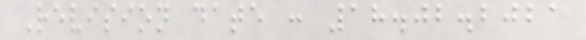Revision date : 18.02.2021
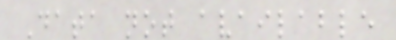Data not available
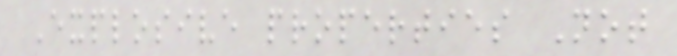Explosive properties Not
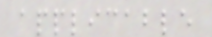applicable
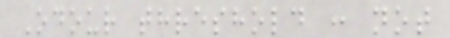Odour threshold : not
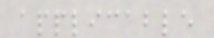applicable
